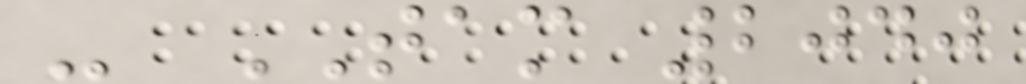- TAM 2040
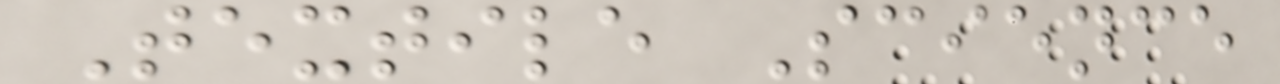Textile Science
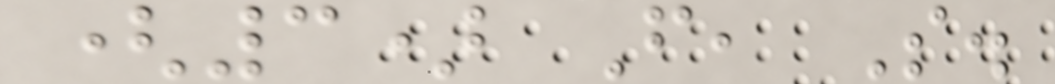(3) F, S.
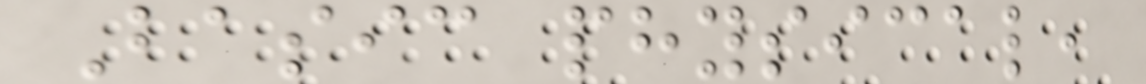Basic physical,
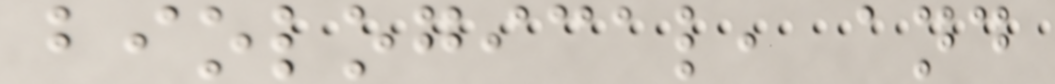biological, and
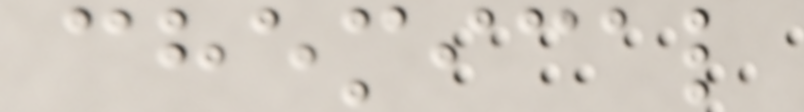chemical
